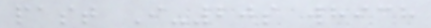past I-20s which
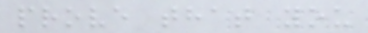prove that you
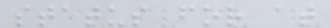status for at
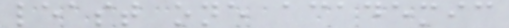least one academic
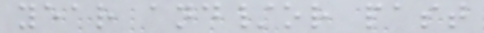year and/or past
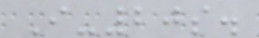I-20s.
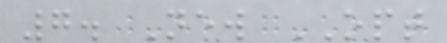7. New OPT
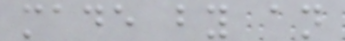made by an
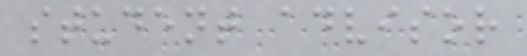student advisor
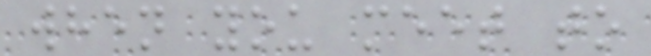when you meet to
